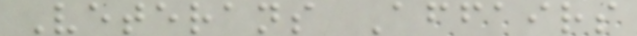Veterans Affairs
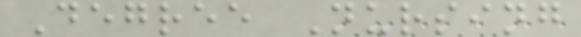Degree Nursing
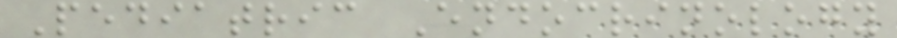Pediatric Endocrinology
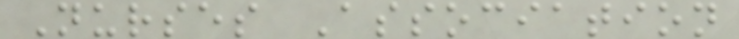Nurses Association
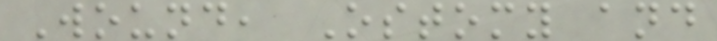Wound, Ostomy and
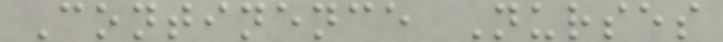Continence Nurses
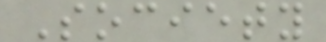Society
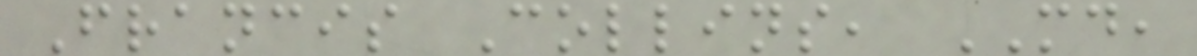Francis Collins, MD,
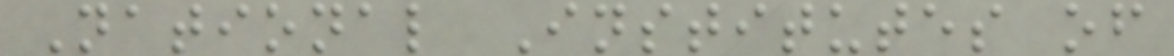National Institutes of
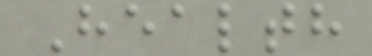Health
